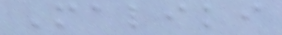Maliki
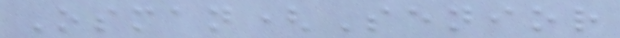Osman(Senior
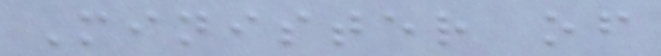Minister of
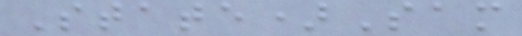State)Sam
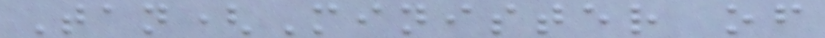Tan(Minister of
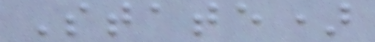State)
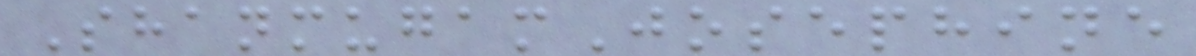ShanmugamJosephine
